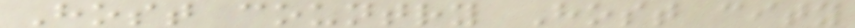Host country Host city
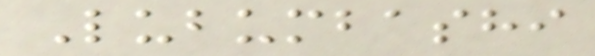Lubumbashi
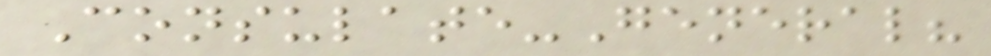Consulate-General?
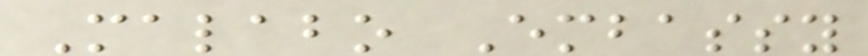Malabo Embassy
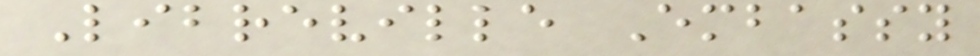Libreville Embassy
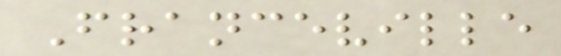Franceville
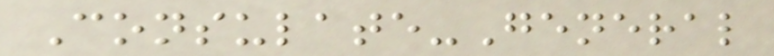Consulate-General
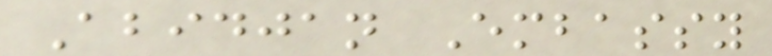Abidjan Embassy
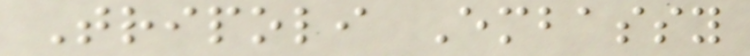Tripoli Embassy
